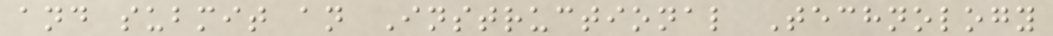and submit an Instructional Technology
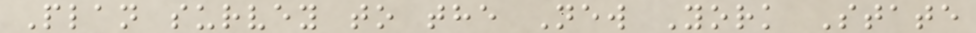Plan survey to the New York State
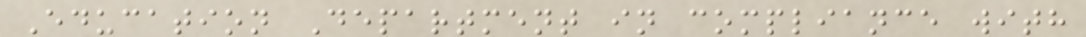Education Department in compliance with
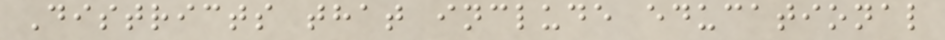Districts that include educational
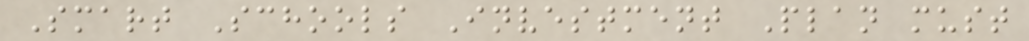Smart Schools Investment Plan must
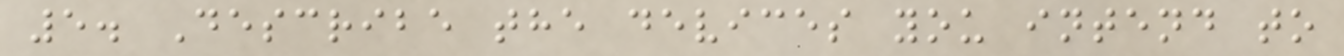5. Describe the devices you intend to
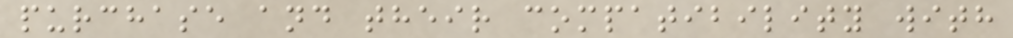purchase and their compatibility with
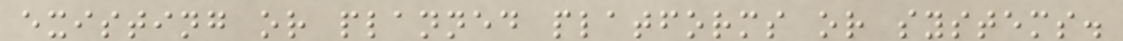existing or planned platforms or systems.
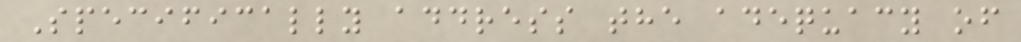Specifically address the adequacy of
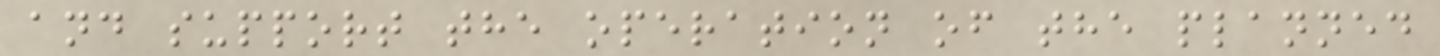and support the operation of the planned
